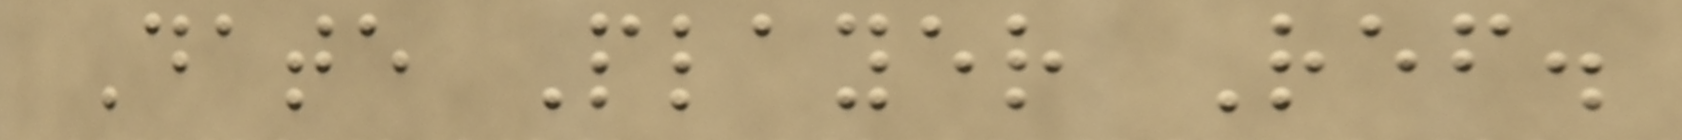Date Player Ref.
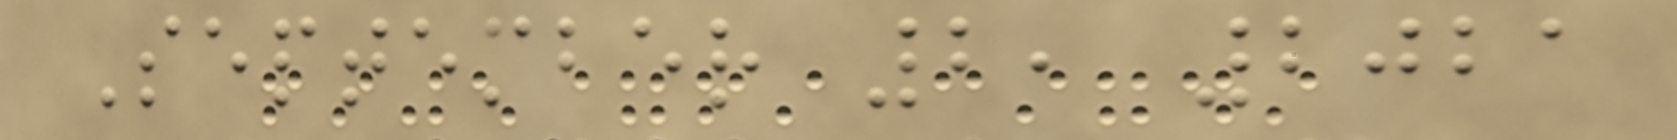September 2, 2021
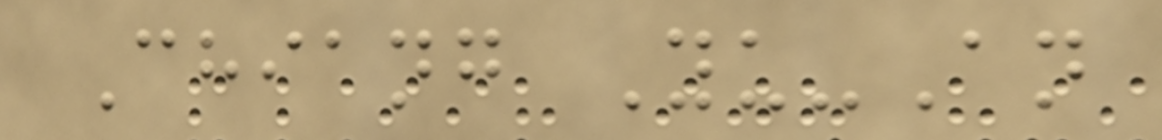Chiang Yu-An
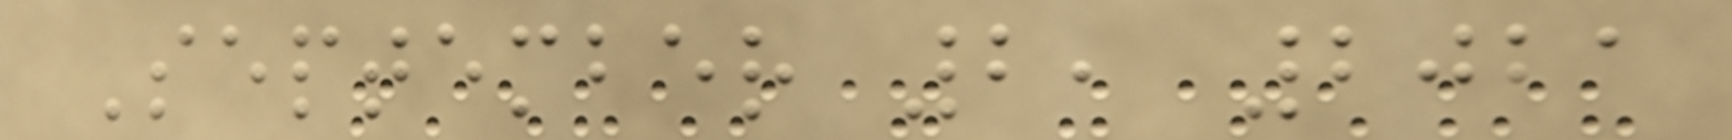September 2, 2021
